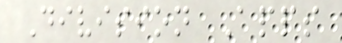Division Apps
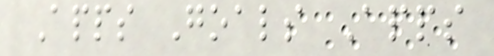Apps Goals Apps
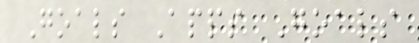Goals Apps Goals
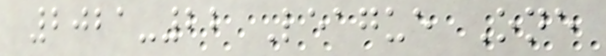2021-22 League One
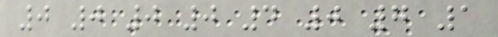0 0 0 0 4 0 7 1
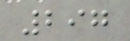297
